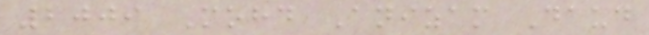2009 Mohd Anizam Daud
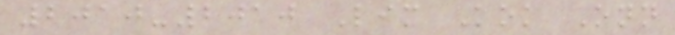2010-2010 Lim Kok Onn
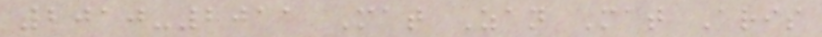2010-2011 Mat Zan Mat Aris
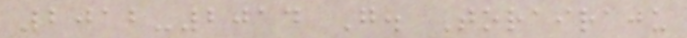2012-2014 G. Torairaju
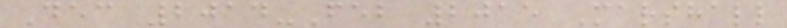Dec 2014-Feb 2015 Marshall
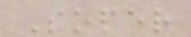Soper
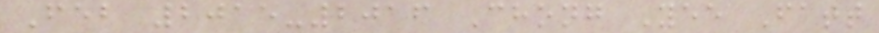Feb 2015-2016 Chong Yee Fatt
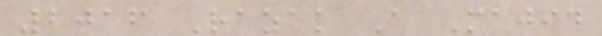2016 Razak A Majid
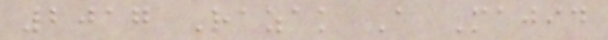2017 Razak A Majid
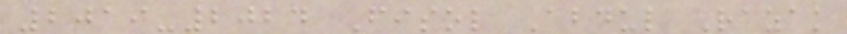2019-2024 Fisol Abdul Razak
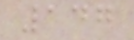147
